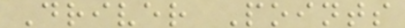Driver Points
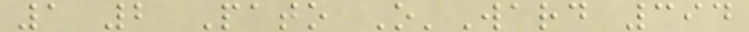1 2 Pato O'Ward 394
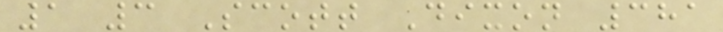1 3 Scott Dixon 381
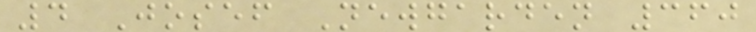4 Josef Newgarden 360
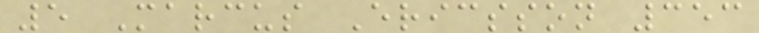5 Marcus Ericsson 353
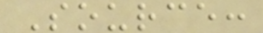Source:
